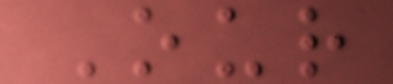Our
